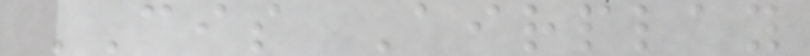CIS Airplay
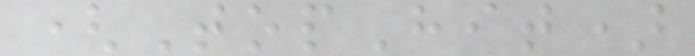(TopHit)
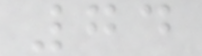74
